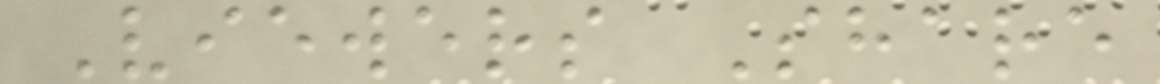Viewers Share
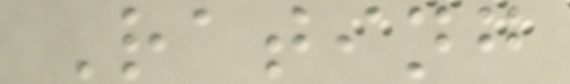Rating
